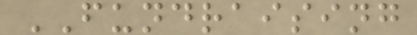FUNDRAISING
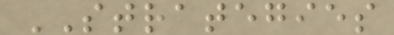STRATEGIES
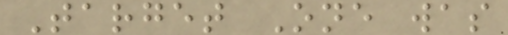Target One was
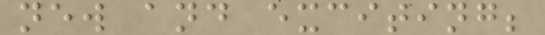new and exciting;
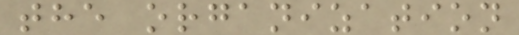the organization
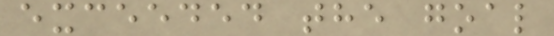exceeded the goal
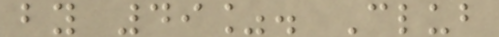by 49%. Club
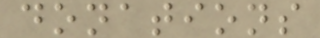donations
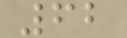62
